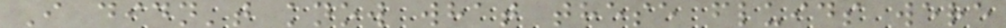I didn't know what these fluids were
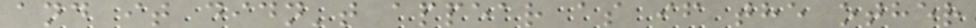and it didn't appear as if the other
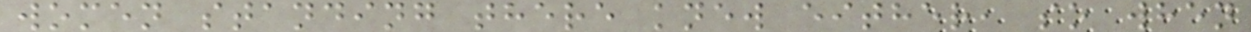women standing there knew either, so when
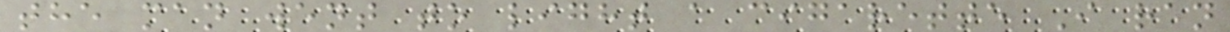the man went to light a cigarette I ran
